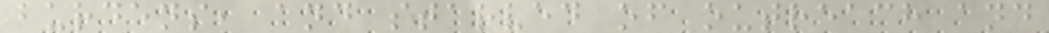burdens, and starved of outreach and
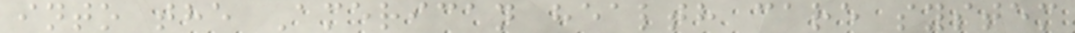into the American health care system
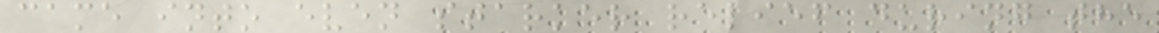came into even starker relief during the
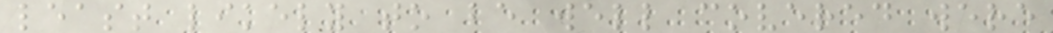least likely to be well covered were
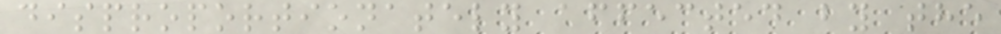disproportionately affected by the
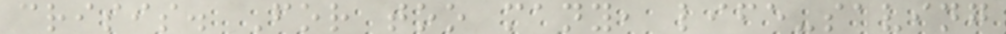crisis. For too many, life-saving
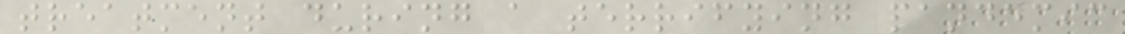treatment during a terrifying pandemic
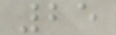25
